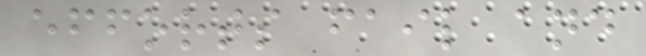efforts fail and
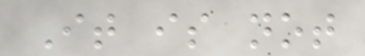It is not
